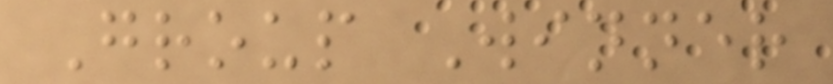Group Winner
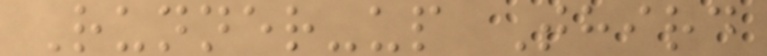Runner-up Third
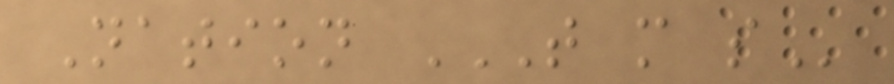Nation T M S
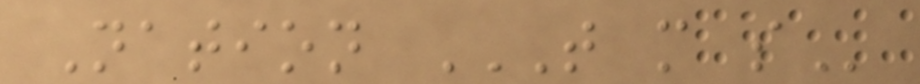Nation T M S
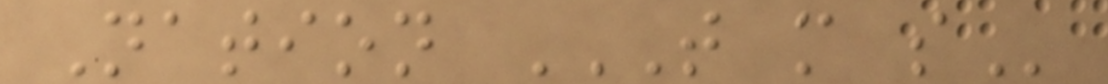Nation T M S
